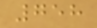758
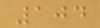104
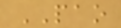PAO
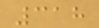318
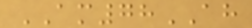AM78AH
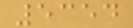5354
